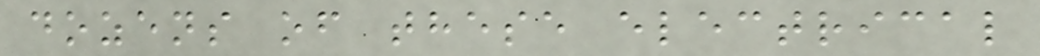dozens of these electrical
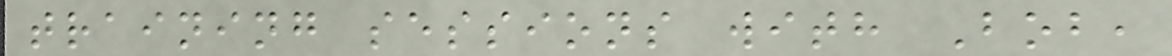training sessions with Bob,
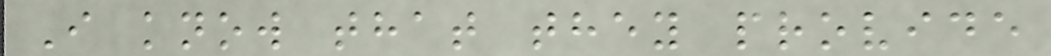I know that they provide
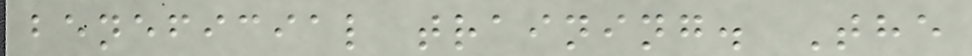beneficial training. The
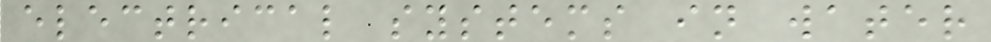electrical systems in water
